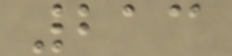213
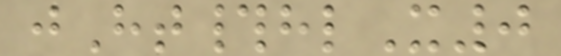jHt#hlX0
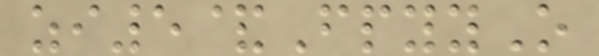zi5&FpyyO
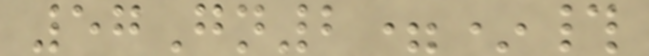57Gn2=*#
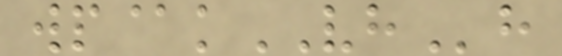wp@kVHh
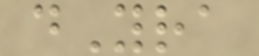dYra
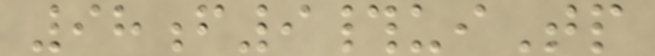98f9#uiTp
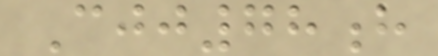Cjj78h
